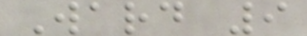Ward 9
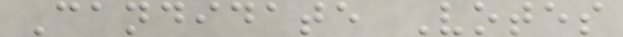Candidate Votes
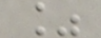%
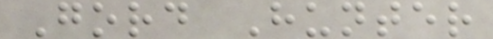Gord Hunter
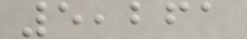5,261
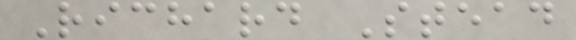Richard Stead
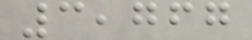3,767
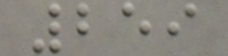259
